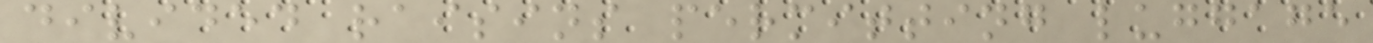divided raisins permitting luggage
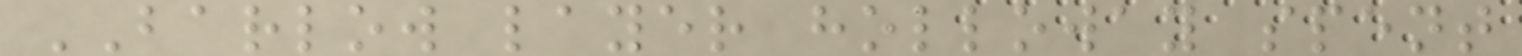BARLOW layer holloway spent
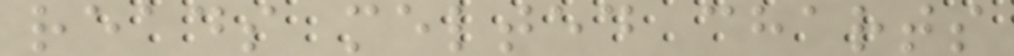reads melted charts
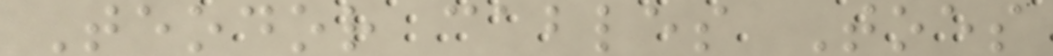Teodor cables Toes
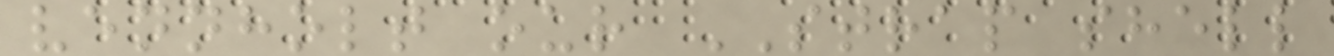vennholt our STRAP shell
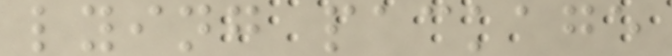lying package
